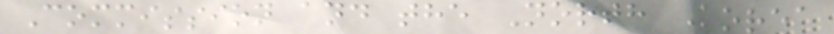Commission and the North Korea
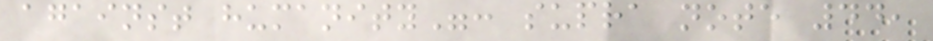against humanity": supra note 44,
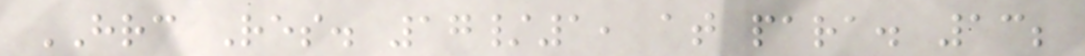HRC Res. 17/1, at para. 13;
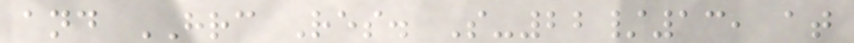and HRC Res. S-22/13, at
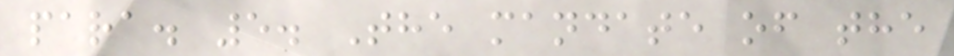para. 5. The mandate of the
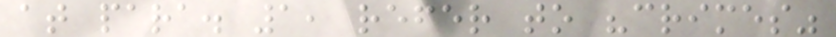at para. 1, refer to "crimes"
